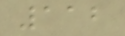112
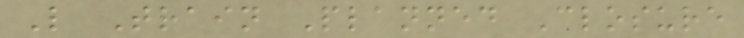L Train Planned Closure
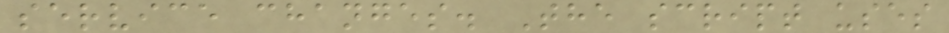service changes. The script uses
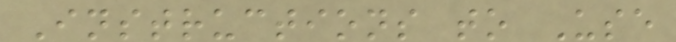Instructions to Use
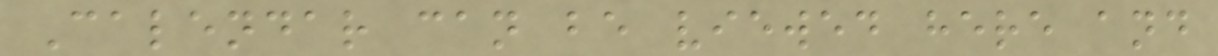Calendar can be viewed here and
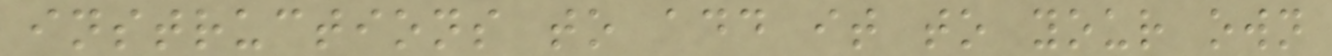instructions to add it to your own
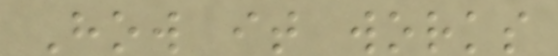How it works
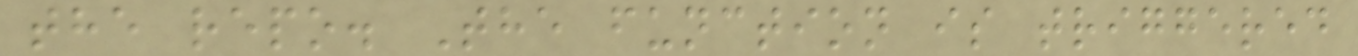the repo. The function is triggered
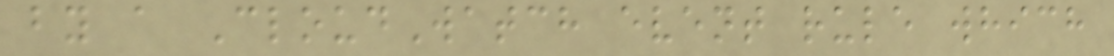by a CloudWatch event rule which
